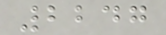2247
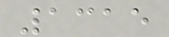1315
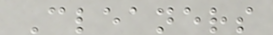Cleaners
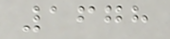1678
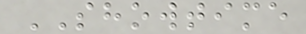SHOWTIME
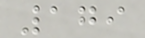179
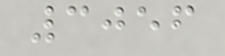3056
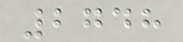2748
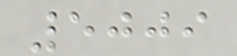5009
